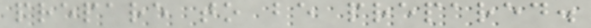prepare to be prepared.
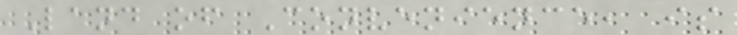Land of Convenience, is
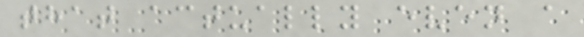that actually even a
